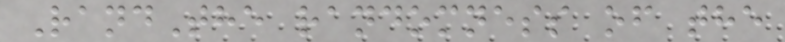RandThe randomness of the
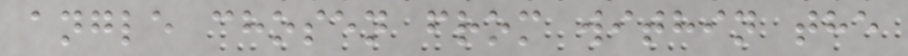angle chosen from within the
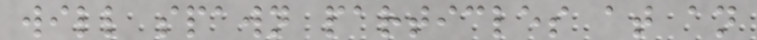will spawn particles at an
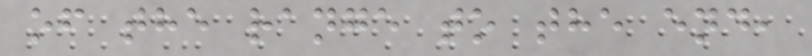of the range to the end,
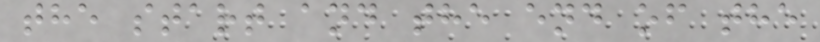the start and the end of the
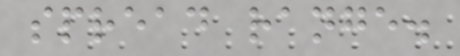spread range.
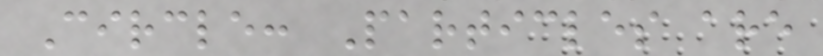Circle: Particles are
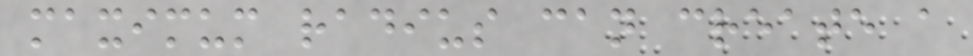maximum radius can create a
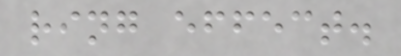ring effect.
